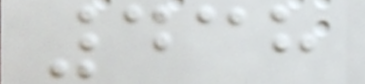438
